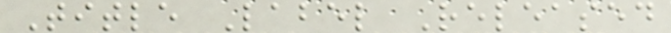Title Label Released
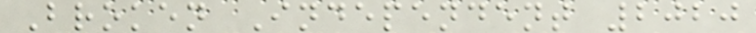Broken Independent 2020
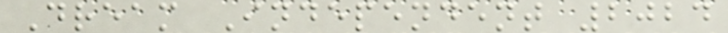Dream Independent 2024
